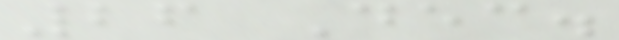26 Dec.
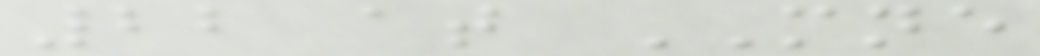22 at MNE
